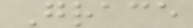Grace
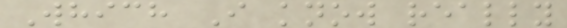Which I know really
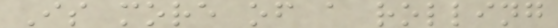Is more of a rolling
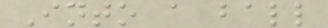Into a ball
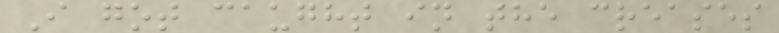I got caught in the creases
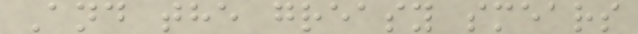And the greasy smears
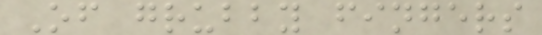Of grubby fingers
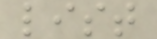list
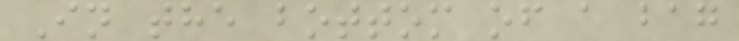In the bottom of a bag
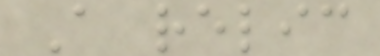A relic
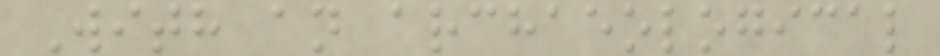With an archaeological
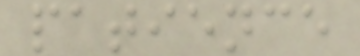patience
